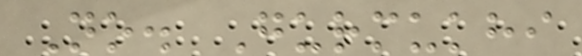No. Gurmukhi
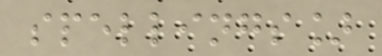spellings]
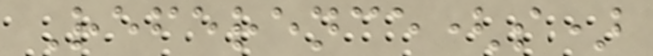Reference(s)
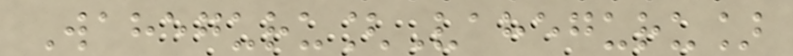Waheguru[Vaheguru]
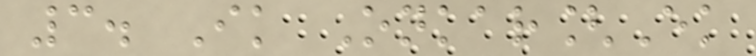3. Ik Onkar[Ek
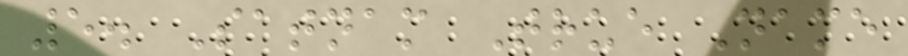5. Satnam True Name
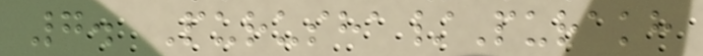7. Purusha/Purakh
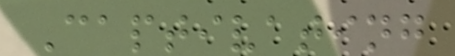Captivating
